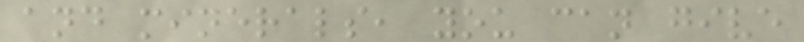and minerals, you can give
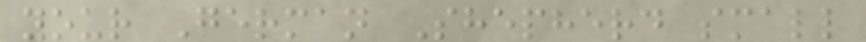your German Shepherd small
